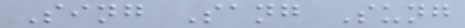Sing Sang Sung
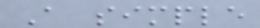A simple
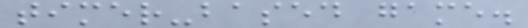timer-based game.
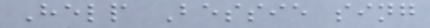Help Bessie sing
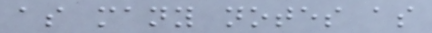as many notes as
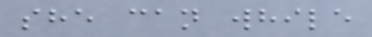she can while
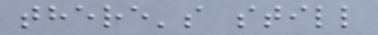there's still
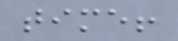time!
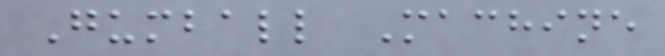Gumball Machine
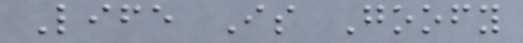Life Is Goofy
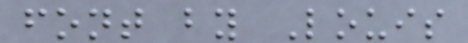font by Louis
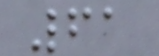61
